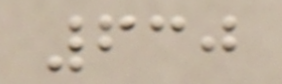630
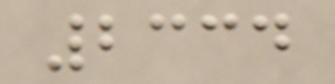2334
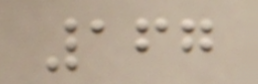167
